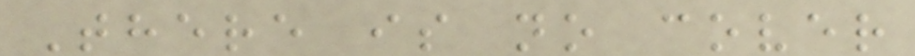There is no cover
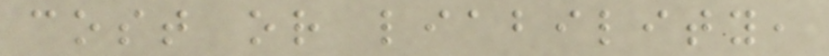cost or liability,
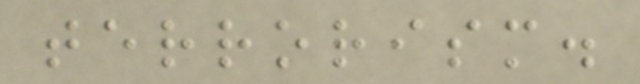terrorism.
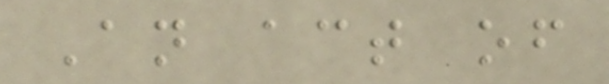An act of
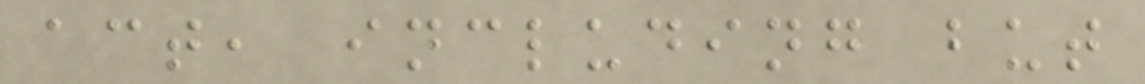act, including but
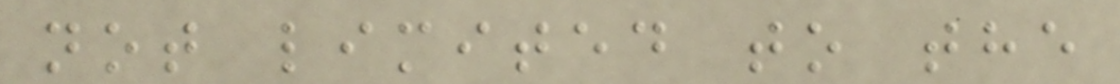not limited to the
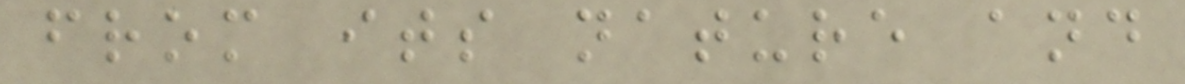from its nature and
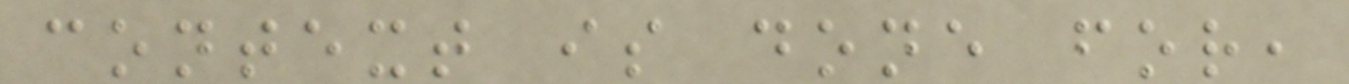context is done for,
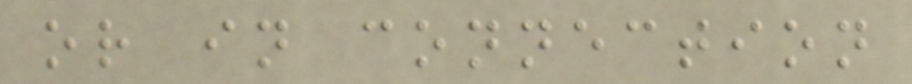or in connection
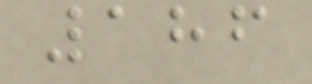186
